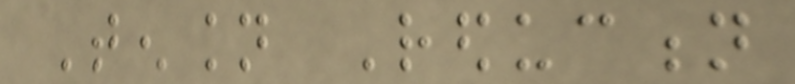Tension Reduction
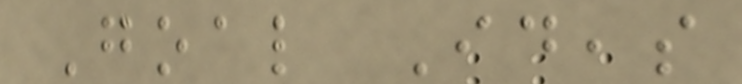Goal Ideas
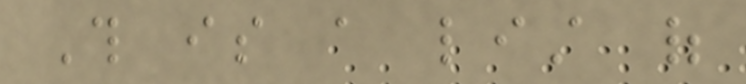This is a list of
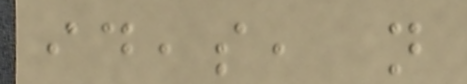ideas, not
